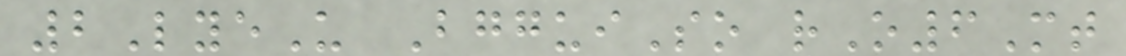2LyeU BgguiSo rO6Mt
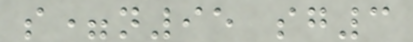s=n95 sg3
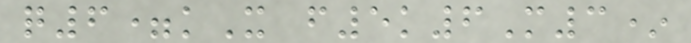q6=kX f5k6M3*
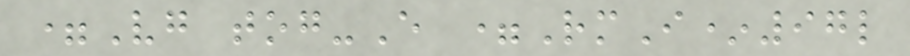=Vg tog-E =RmI*97l
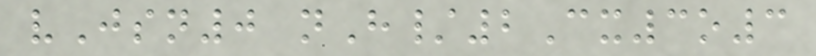vJsn0 nH/2Cx3o3
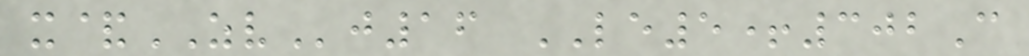x&ZVj16 LE5+302C
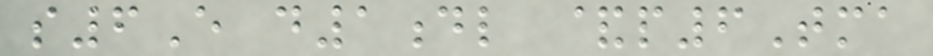s6E d1dl &p6Tma
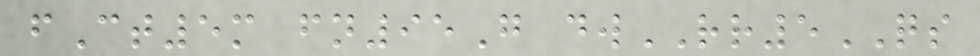fCt5m fn95G dwRR5QS
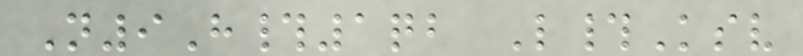N9H#1qb L#Ksv
